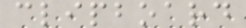clipboard
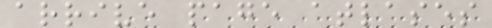arrive page atlases
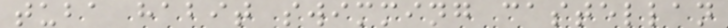tuba habit swimming castellan
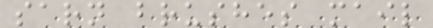sarn brushes mail
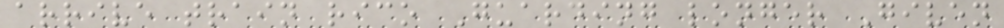arrive train rico Guarding longer Given
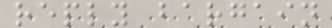reply bargain
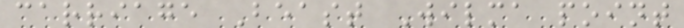carriage Beast Wilma point
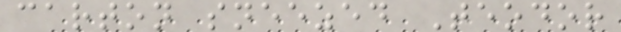carton sneezed Teodor
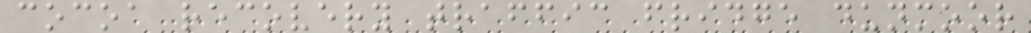cocoa recovery traffic fridge dunmoor
